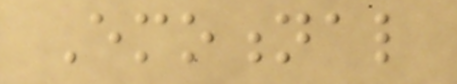Emotional
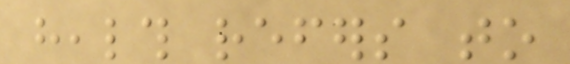health refers to
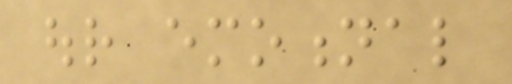our emotional
